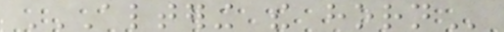ALTERING THE HORN
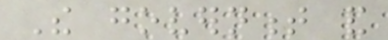The government and
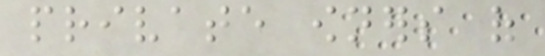private owners of
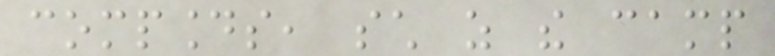compounds, such as the camp
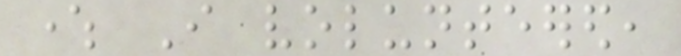where I volunteered,
